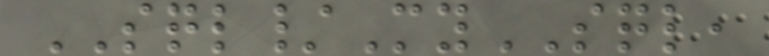SQL/MySQL,
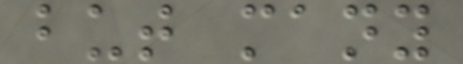but many
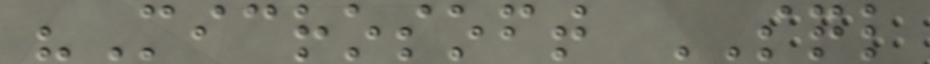"Microsoft SQL
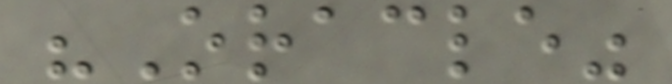"Oracle"
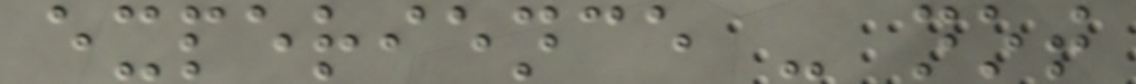experience - not
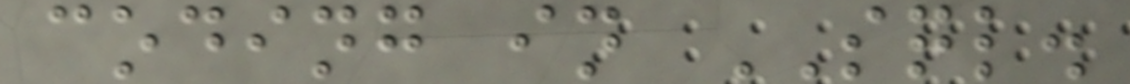coding in SQL.
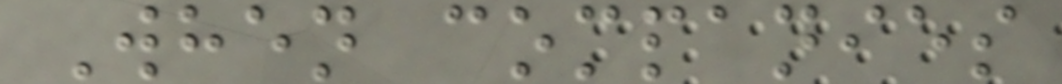When companies
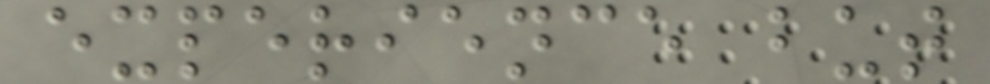experience but
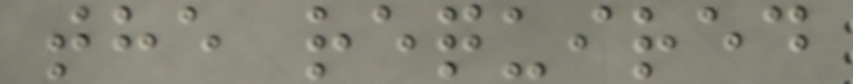the required
